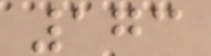173
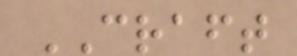CRAFT
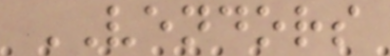VENDORS
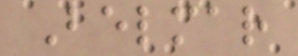Belmar
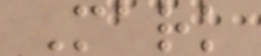Mark
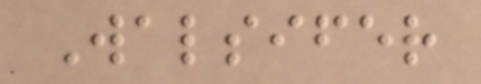Walsifer
